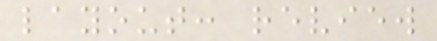layout: review
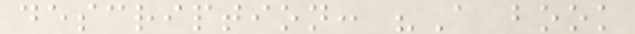description: "A book
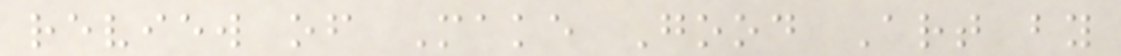review of Make Good Art by
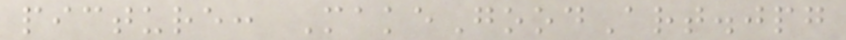picture: MakeGoodArt.jpg
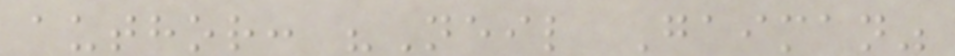author: "Neil Gaiman"
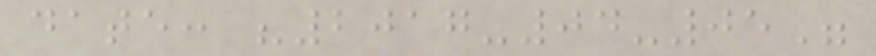date: "2017-04-05"
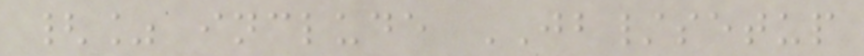{% include JB/setup
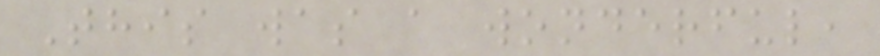This was a wonderful,
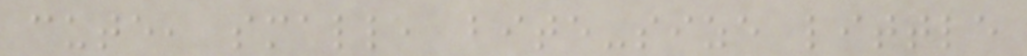cute, small, bite-size little
